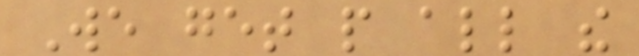We get people all the
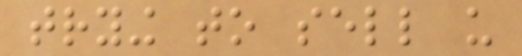trying to sell us
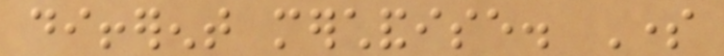different merchandise. Some
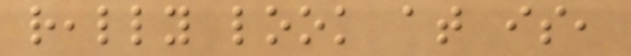really look at is,
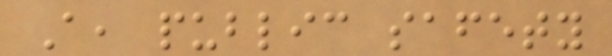A, public safety
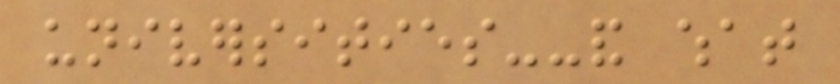universities--and what
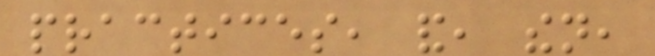practices, and, then,
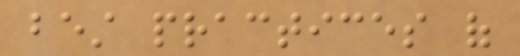best practices of
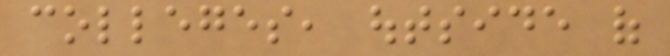colleges, outside of
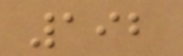192
